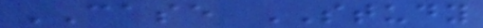CASE STUDY
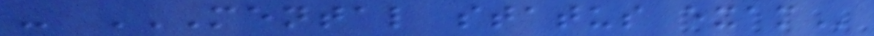- MENTAL STATUS EXAM
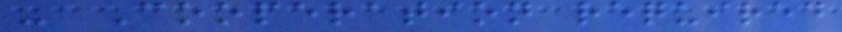- Cooperation required
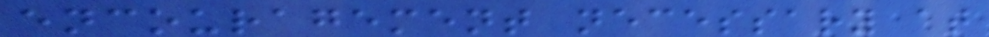encouragement necessary at
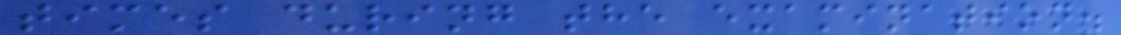times during the examination.
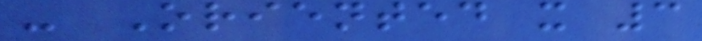- Oriented x 3
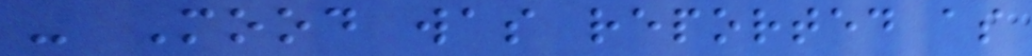- Mood was reported as
